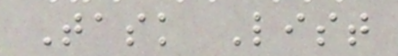Task List
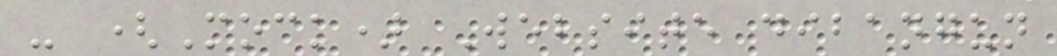- (Mock) Website dibangun
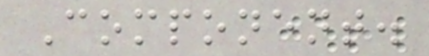Component.
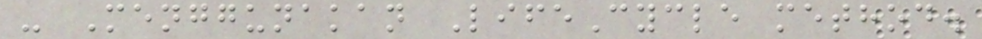- Menggunakan LifeCycle method.
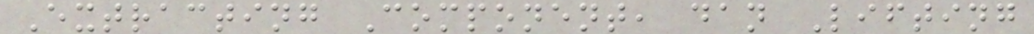Extracting Component, dan Lifting
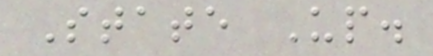State Up.
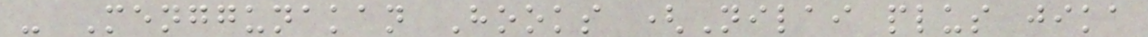- Menggunakan Hooks (Nilai plus jika
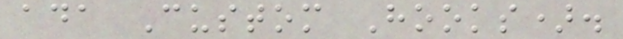ada Custom Hooks).
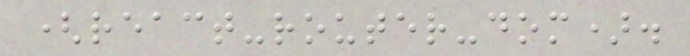(react-router-dom).
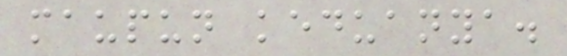maupun keduanya.
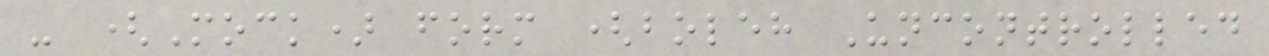- (Mock) form (boleh Uncontrolled
